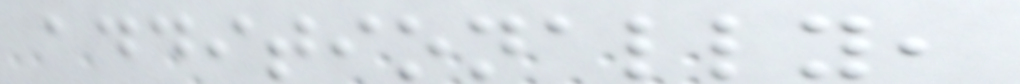additionally,
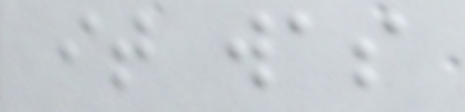it was
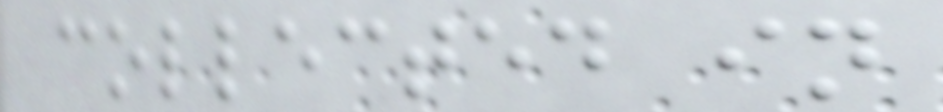collected in
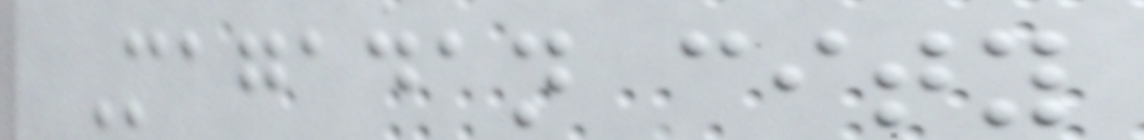Magadan city
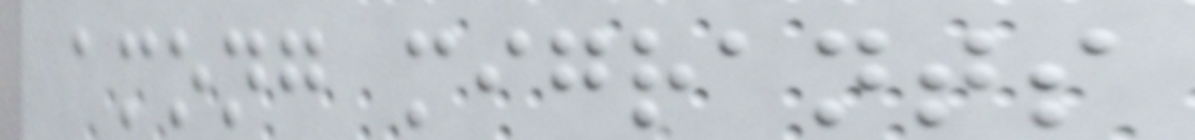among migrants
